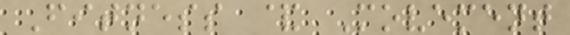Fitness & Movement
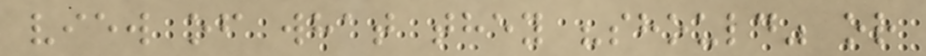view of what they "should" or
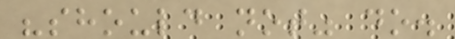"should not" do.
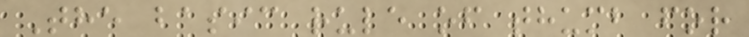The basic rule of thumb for
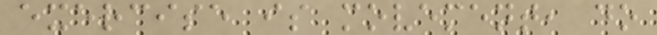exercise is movement, do
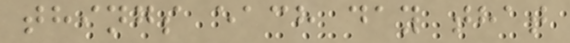things each day that
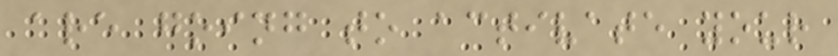are going to activate your
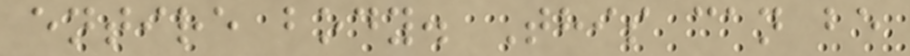entire body. This can be
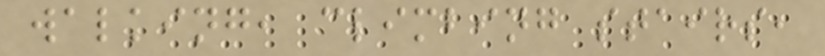walking, climbing stairs,
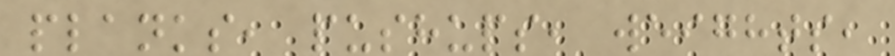planks, pushups, weights,
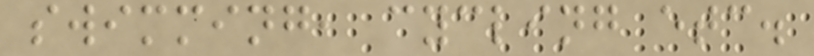swimming, cycling etc.
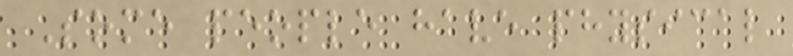Some people have physical
